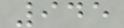945
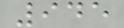945
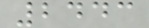2443
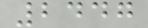2447
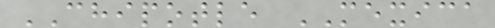CHIPOTLE MEXICA
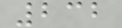232
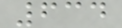634
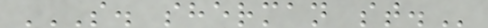S. SHERMAN ST.
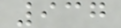937
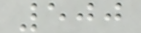500
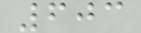603
